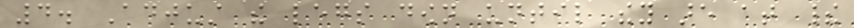4. Adjust the legs down until they are at their
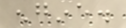engine.
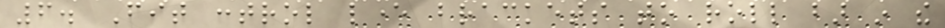6. Fit control lever brackets to roll bar in the
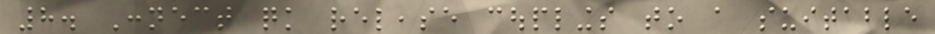8. Connect quick release couplings to a suitable
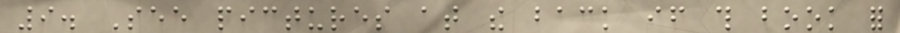9. See pictures at the back if this book for
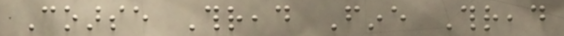Coarse Thread Fine Thread
